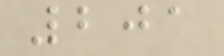201
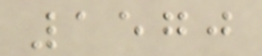1570
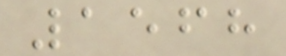1568
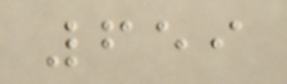659
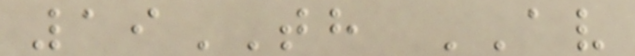19TH AV
